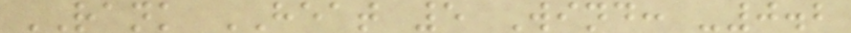RANK HEAT 5 Wind: -0.2
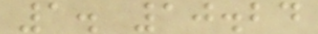1. 10.24
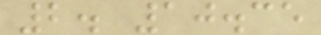2. 10.35
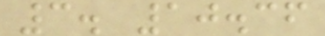3. 10.36
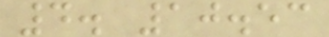4. 10.53
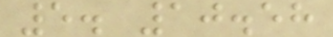5. 10.58
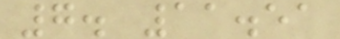7. 11.51
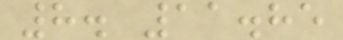8. 11.85
